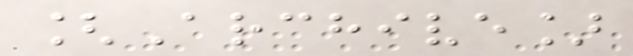[Archive]
